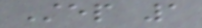Step 1
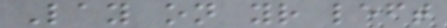Lay on your left
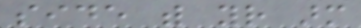side with your arm
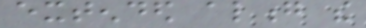extended along the
